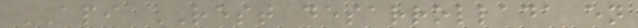API REST desarrollada en
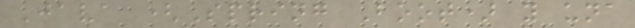Java (Spring Boot) y una
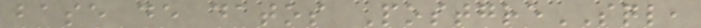base de datos PostgreSQL,
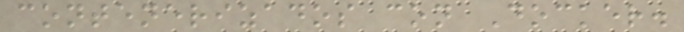contenerizados con Docker.
